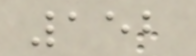152
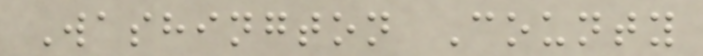Washington County
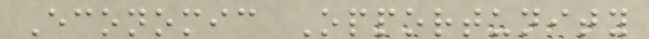Economic Opportunity
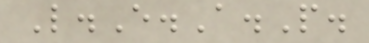L.E.A.P.
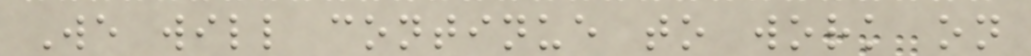We will continue to work on
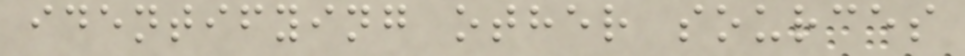identifying other sources
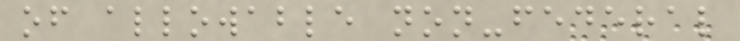of allowable non-federal
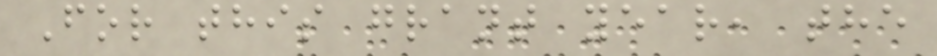For this grant year, the
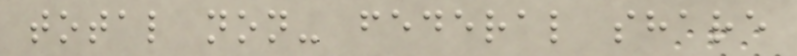total non- federal share
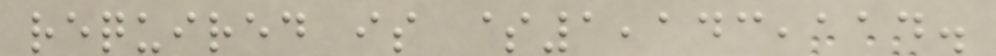required is $1,143,114.
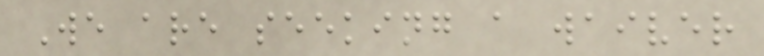We are seeking a waiver
